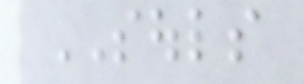SOULS
